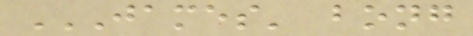JAMES' BONG
